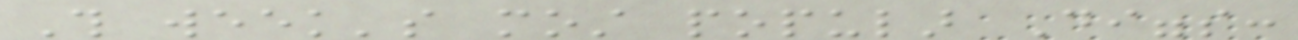This week's most popular Diggs:
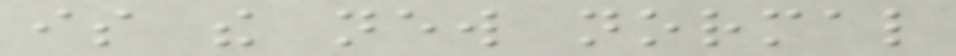is the new normal
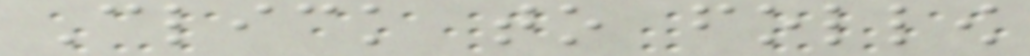Click to follow
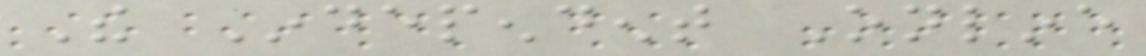The Independent Online
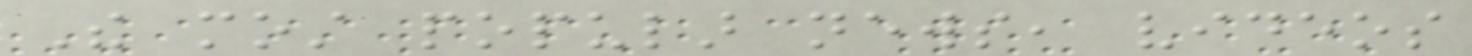The most popular news, videos
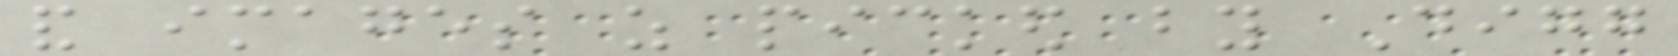and images as picked by Digg
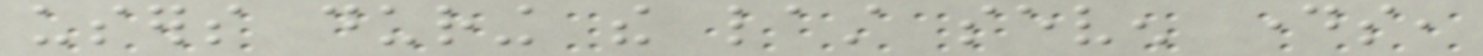users during the last seven days,
